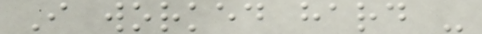I worked hard -
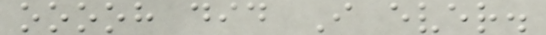ooooh did I ever.
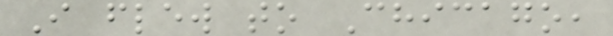I flew to Chicago,
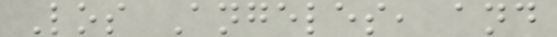Los Angeles, and
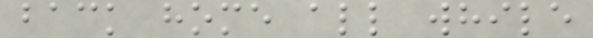back home all while
